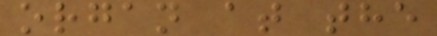organ at the
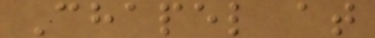Chapel at
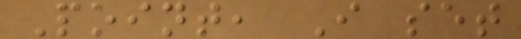Point, I set
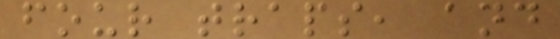four traps, and
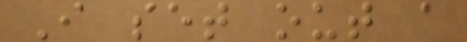I set out a
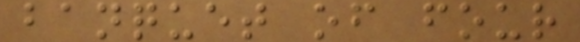banquet of four
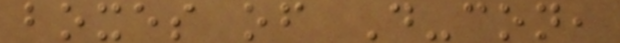boxes of D-con,
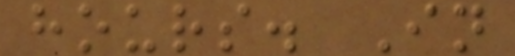hours. In
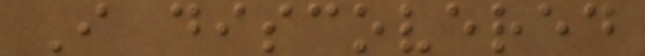I discovered
